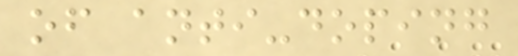of anti-doping
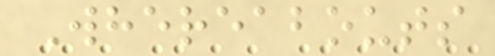Whereabouts
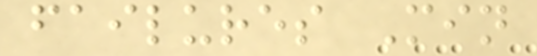failures Min
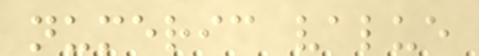numeric value
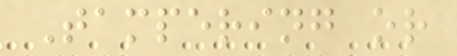Tampering or
